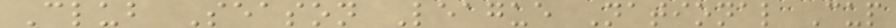Club Season League National Cup
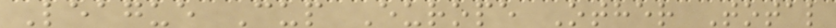League Cup Europe Other Total
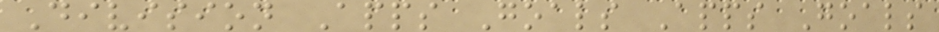Division Apps Goals Apps Goals
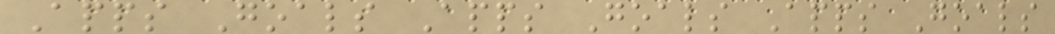Apps Goals Apps Goals Apps Goals
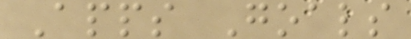Apps Goals
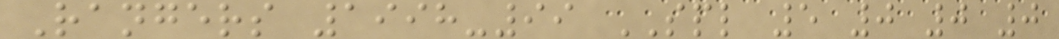Rangers 1998-99 SPL 5 0 0 0
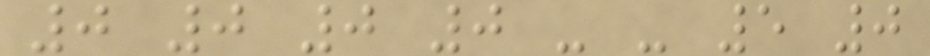0 0 0 0 - - 5 0
